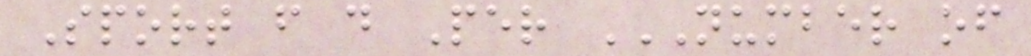Sport f d Per NUMBER OF
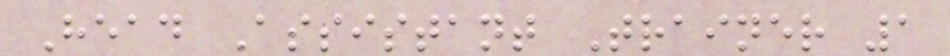Head Assistant Trainer 1
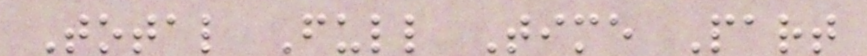Total Full Time Part
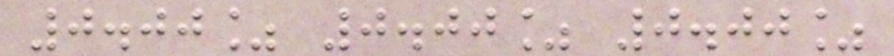0.00% 0.00% 0.00%
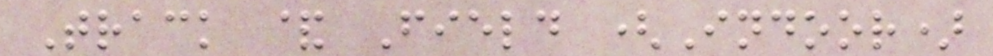Track & Field (Indoor)
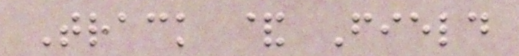Track & Field
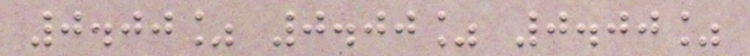0.00% 0.00% 0.00%
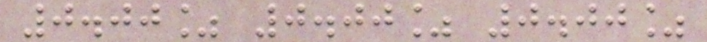0.00% 0.00% 0.00%
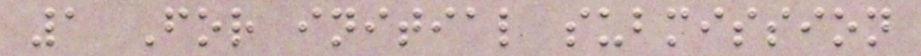1 For initial submission
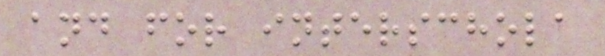and for interschola
